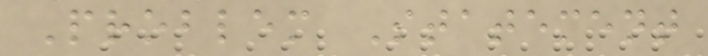Problem Statement
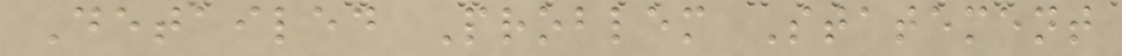Detailed Problem Statement
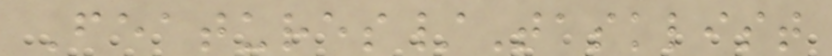Features/Tasklist
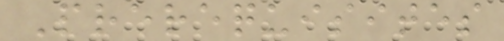Prerequisites
